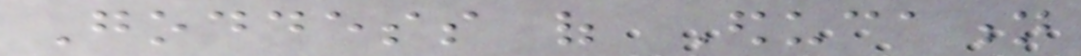Goddess of Education
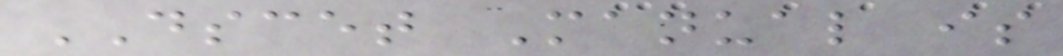DSCET Manual is
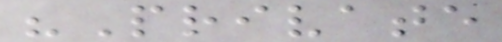"Private
